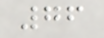76
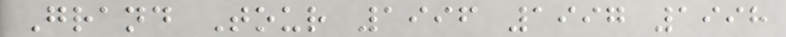Grand Tour 1996 1997 1998
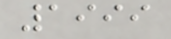1999
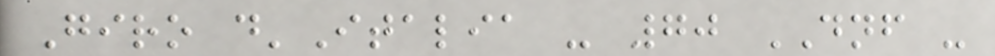Giro d'Italia - 70 DNF -
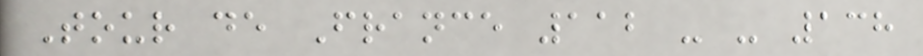Tour de France 112 - - 138
